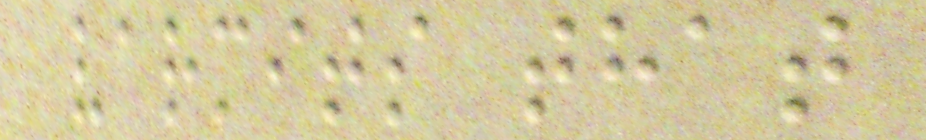varmits that
